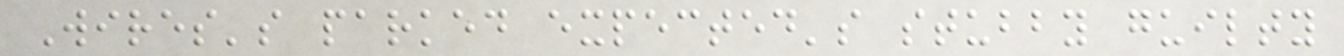Wires's parked expected's stubby guilty
